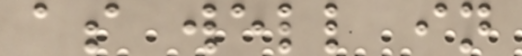as well in
